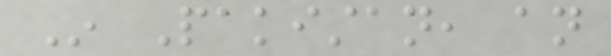In Pakistan, an
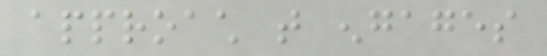approach that engages
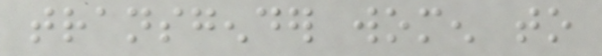transgender women to
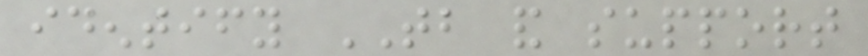identify TB and support
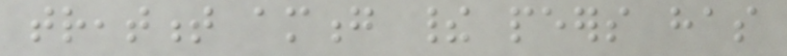treatment among their peers has
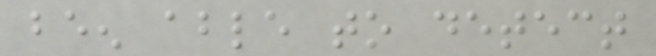been able to detect
